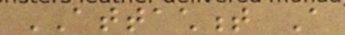ATTACHMENT A
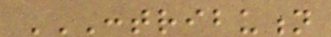CONTRIBUTION
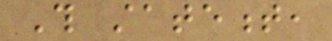This statement,
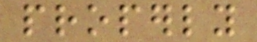properly
